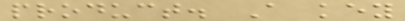product. A key
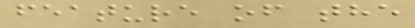feature of the
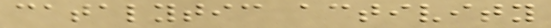catalytic activity
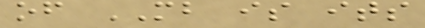of MB is its
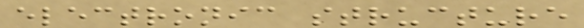electronic structure
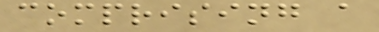comprising a
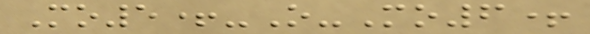Mo5+-O-Mo6+
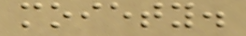moiety.
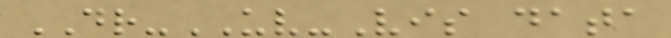DR-UV-Vis data
